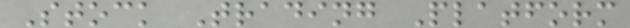Stock Trading Platform
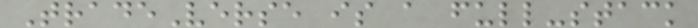TradeVerse is a full-stack
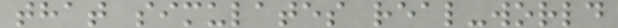that simulates real-world
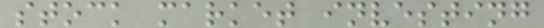stock market investing
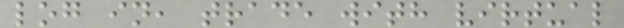log in, trade with virtual
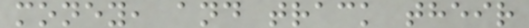money, and track their
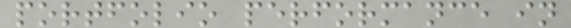portfolio performance in
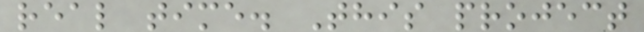real time. This project
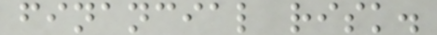financial risk.
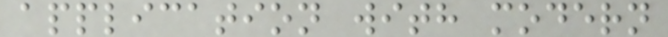application with modern
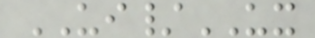UI/UX
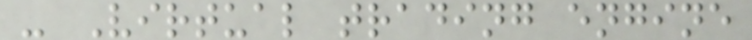- Virtual trading engine
